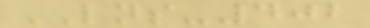LNS-402
